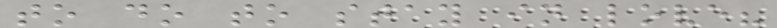to do to stay in love?
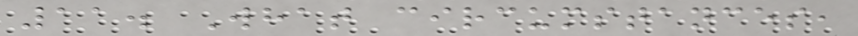11. What circumstances,
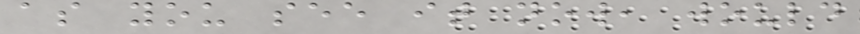as you see it now, would
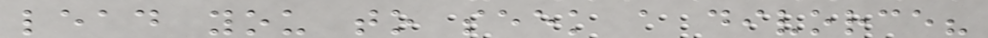lead you to seek a divorce?
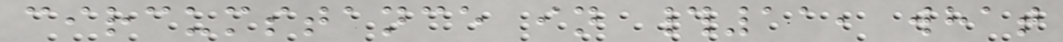circumstance in #11, what
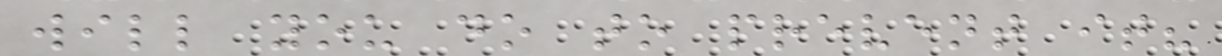will you do to prevent it?
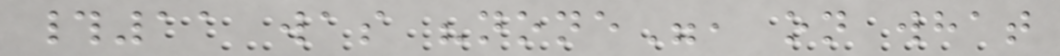#11 was "none", on what
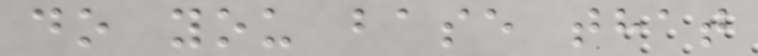do you base that
